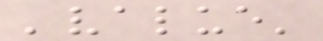'value'
